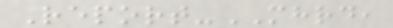Report-MHRD,
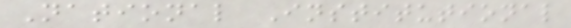National Institutional
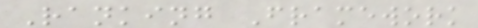Ranking Framework
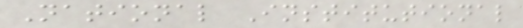National Institutional
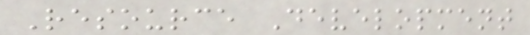Resource Development
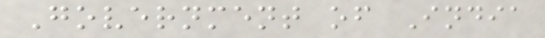Government of India
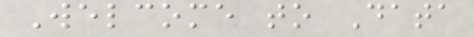Welcome to Data
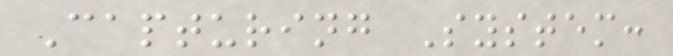Capturing System:
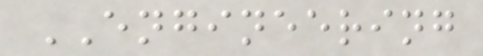ENGINEERING
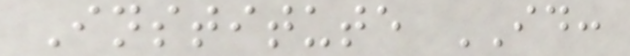Institute ID:
